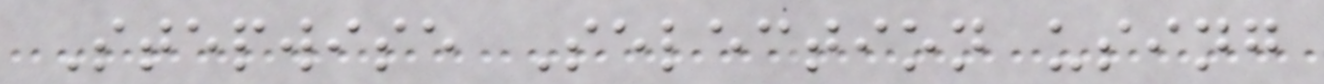Stepwise Selection using
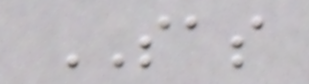SAS
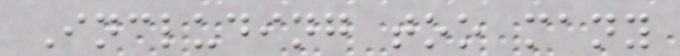Including too many
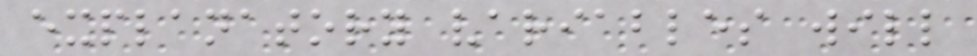explanatory variables will
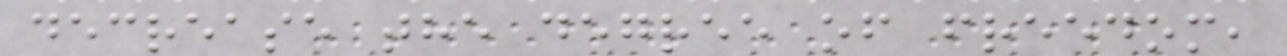decrease the degree of freedom,
